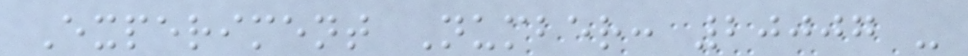Experiment Number: 20007 -
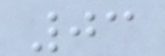03
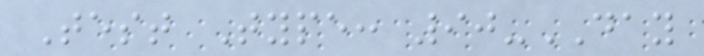Test Type: 90-DAY
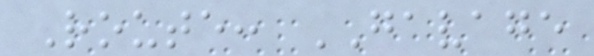Route: GAVAGE
